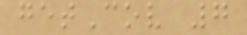getCov 7
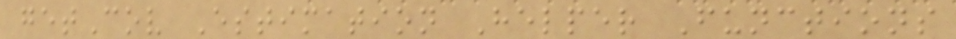getCov Estimation Helper Functions
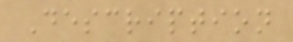Description
